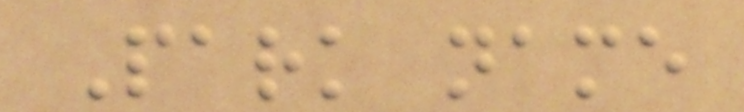Park name
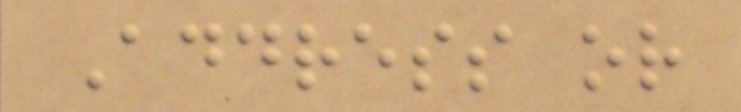Address or
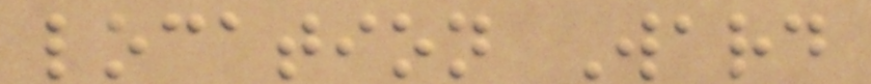location Ward
